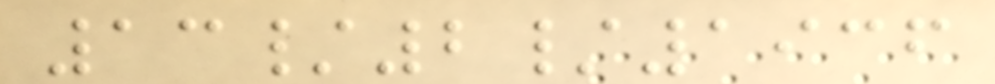13/2/1936
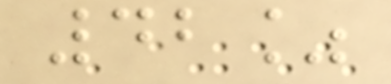42%
